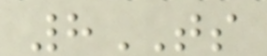8TS
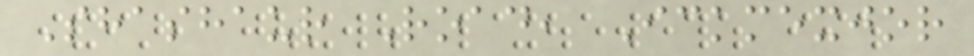Shashaur Road, Ickmexjor
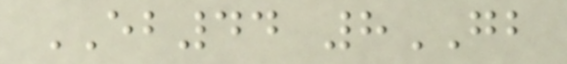EB44 8GB
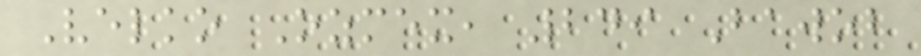Velko Ozmex, 249 Bawob
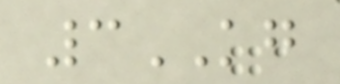3KG
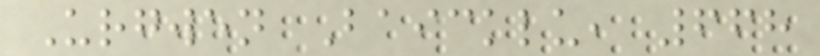Urgwen Baicklu, 668
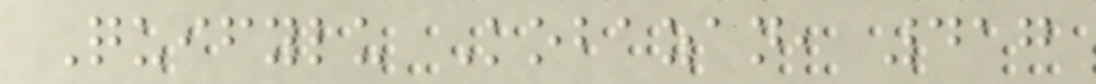Quifylu Kobazan, 417
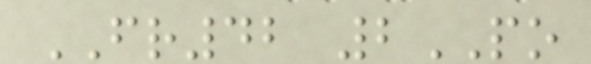FR42 2PO
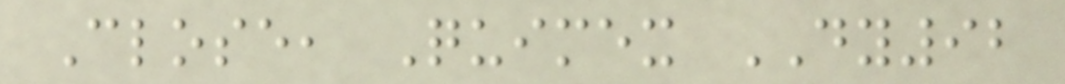Close, Quimex DY92
